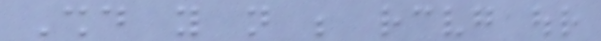Should you not be receiving our
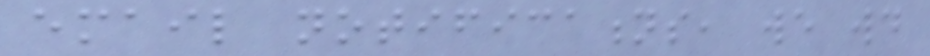email notifications, we would
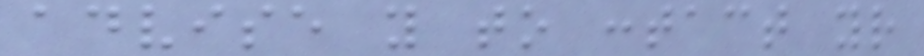advise you to contact your
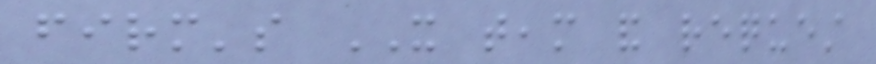firm's IT team and request
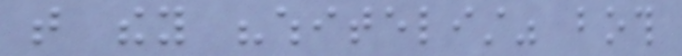that they "whitelist" both
